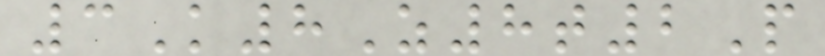3K8Z8t2P
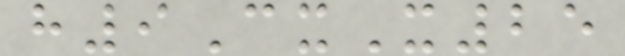h9CxX25
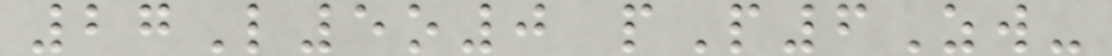27L5o0 pP6Zw-
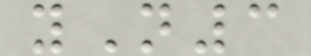yN3
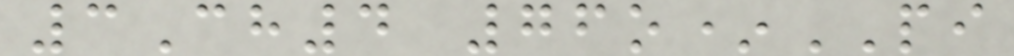3Ch4 76o*PI
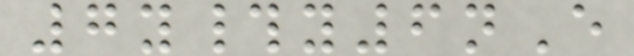7y#y6nE
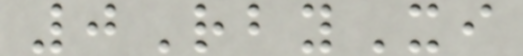0RbyXi
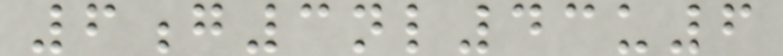6g3nl43u6
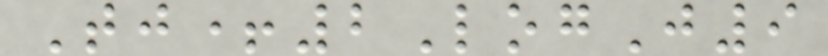Tj+2LogJ9
